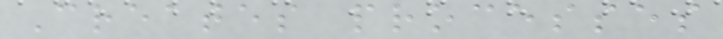Creates processes
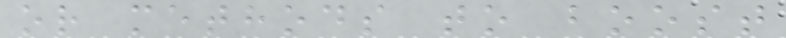or methods to boost
